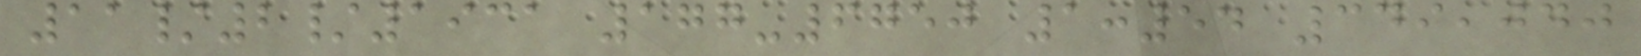11/2/1931 177-6750 1:54 349,040
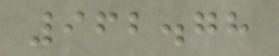962.78
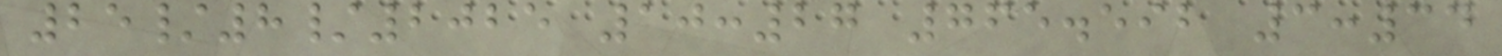25/8/2025 10:27 765.592 3:34
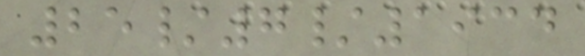25/7/1934
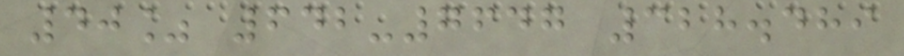40% 642-7647 328.489
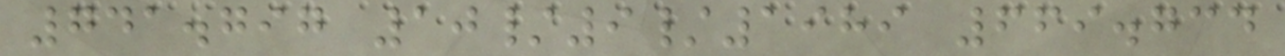741.797 10/9/1989 669.734
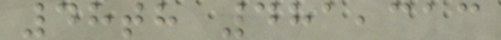48th 481,313
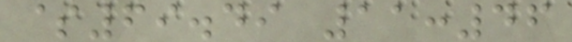$69.49 11:46
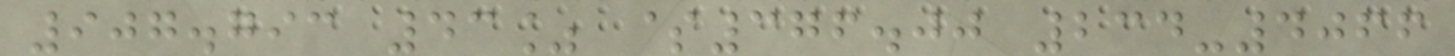907.793 43% $376.00 234-4066
